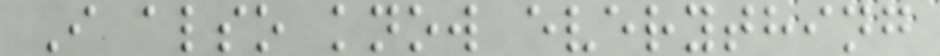I also know everything
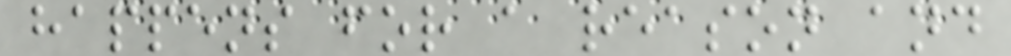happens for a reason and
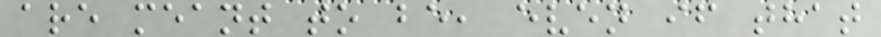are meant to be, even if that
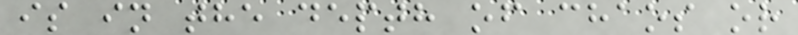is in the depth of chaos or
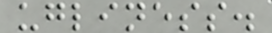ugliness.
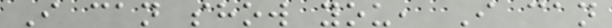I can show you, I can
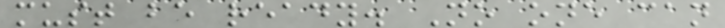must be ready. No one can
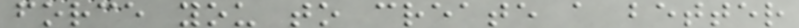force you to create a better
